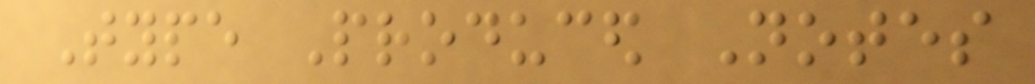Type Produced Notes
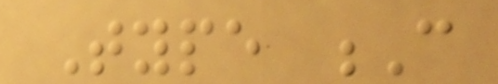Type C
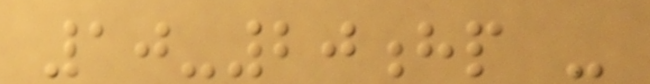10-20hp -
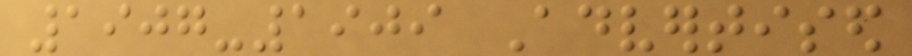1907-1909 Advertised
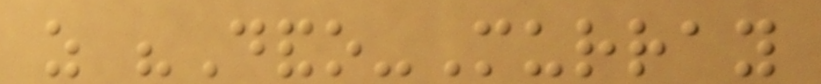as "Dando-Murray
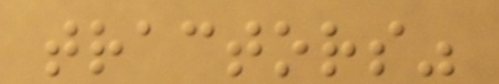tractors"
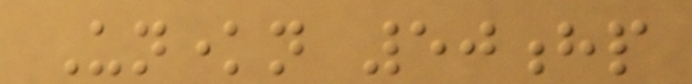Unknown 50hp
